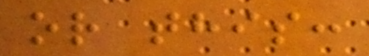or this:
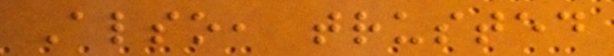Also, trusted
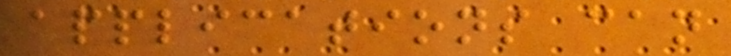applications can
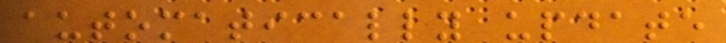automatically update
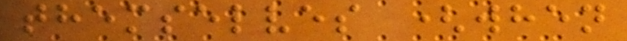themselves (when
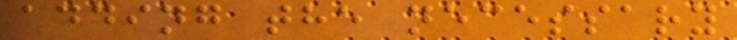adding the necessary
